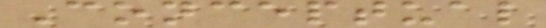Conceptual
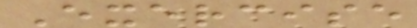Exercise
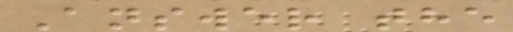Answer the
